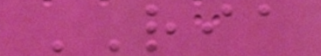RIA
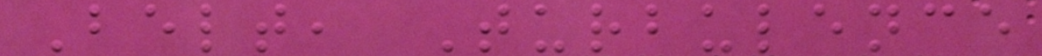Belt, Turbulence
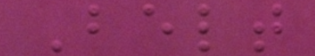Belt
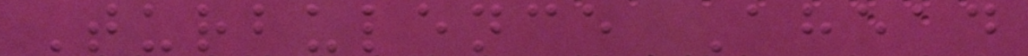Turbulence Ahead
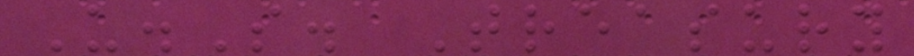U.S. Treasury
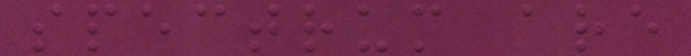spectrum are
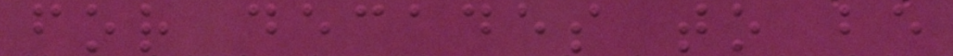for decades to be
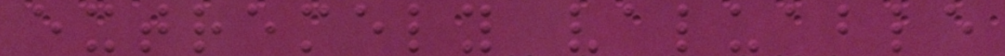extremely valuable
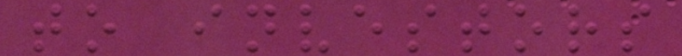to investors
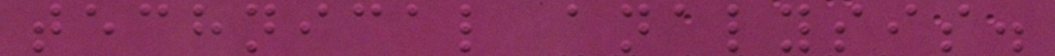technical analysis.
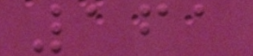161
